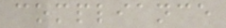compliance
